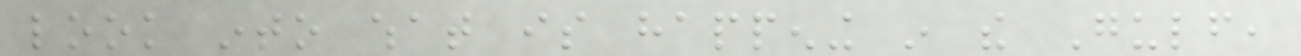look into what is happening in the Gulf,
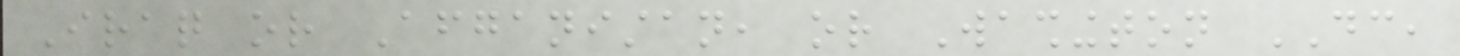Iraq or Afganistan, or Washington DC,
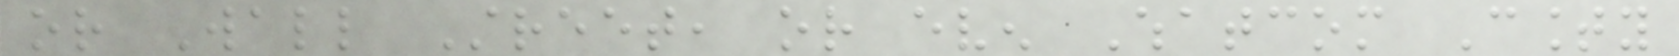or Wall Street, or even Whatcom County
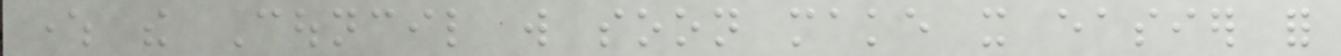where the Council will soon make it easier for
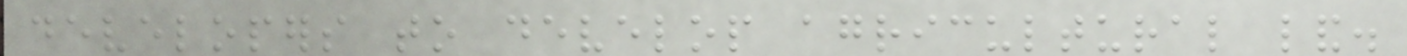developers to develop agricultural land.
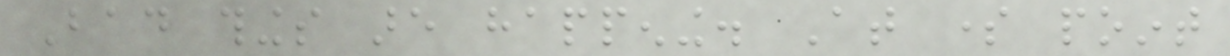Bad things are happening. At some point
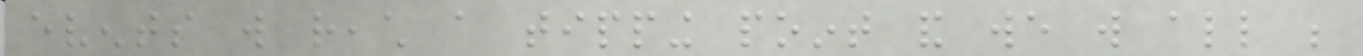events will reach a tipping point and we will all be
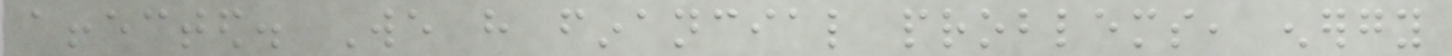affected. We have financial problems, energy
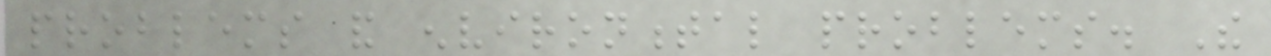problems and environmental problems. The
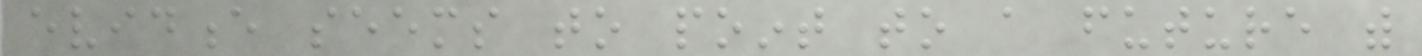evidence seems to point to a future with
